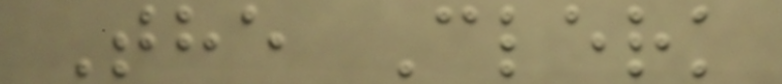The Clerk
